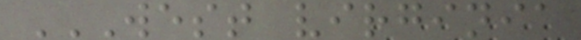WEST VIRGINIA
